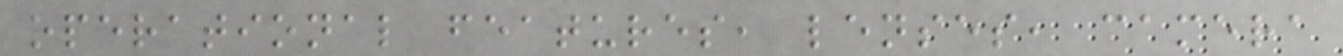operational features, lenses, camera
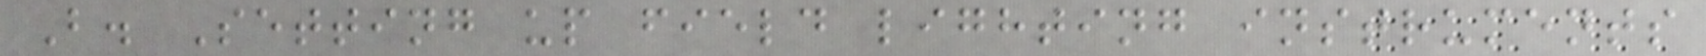B. Setting up field lighting instruments
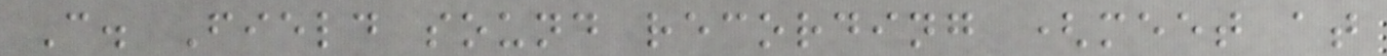C. Field sound recording (meet at
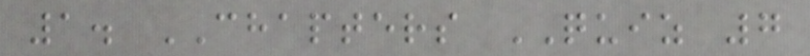1. CHAPTERS QUIZ 7
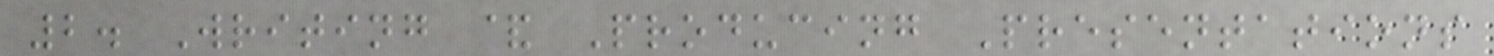2. Writing & Producing Presentations
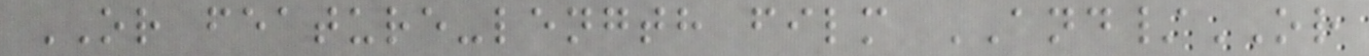OR feature-length film AND/OR
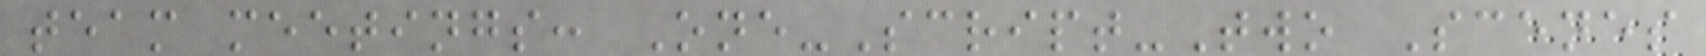team meetings: One-Script-Two Scenes
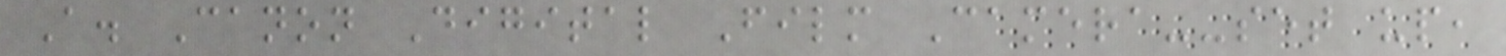A. Canon Digital Film Camera--set up,
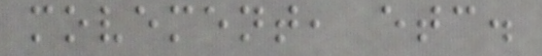movement, etc.
